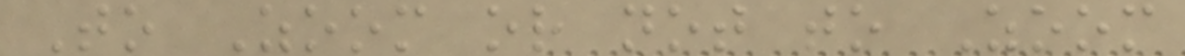To Zoom or not to Zoom
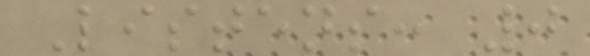Listens: 0
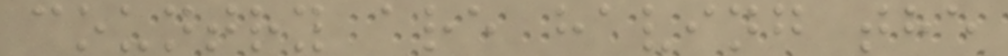country are having the
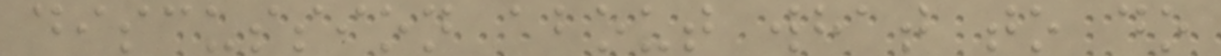discussion about what to do
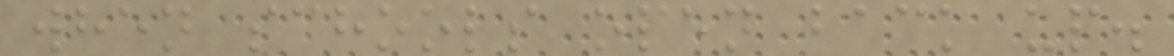when schools open back up.
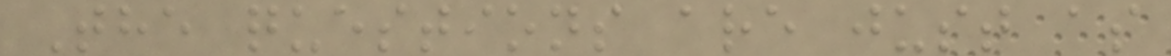The questions are just as
